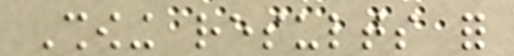Showing results for
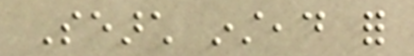Search instead for
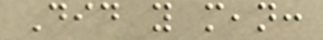Did you mean:
